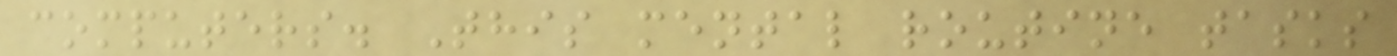computers. This mental routine tasks
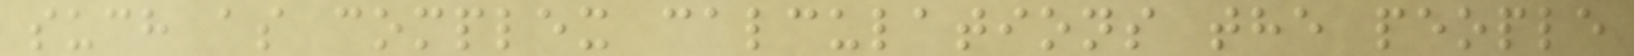such as complex calculations the people
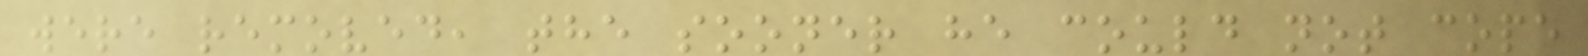were removed, the sooner he could not cope
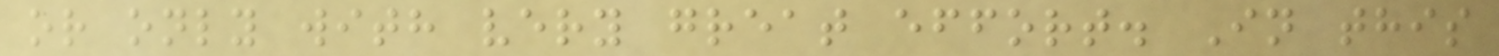or only with very great effort. In this
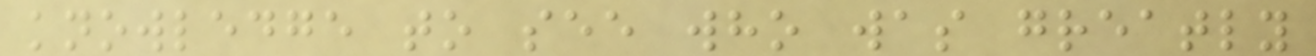knowledge to see who was greatly
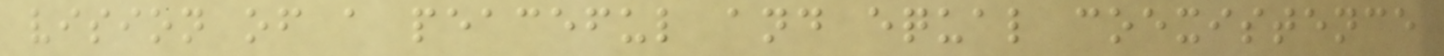vision of a peaceful and equal coexistence
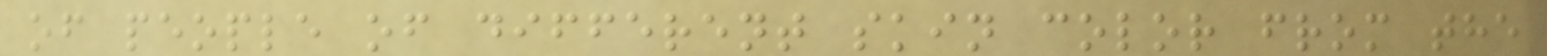of people of different skin color from the
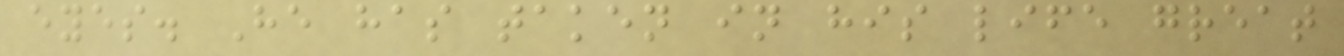eyes. He has taken in his life great
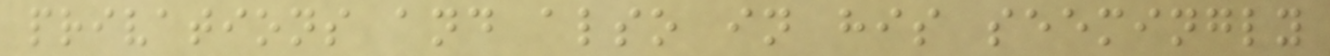privations and also in his seemingly
